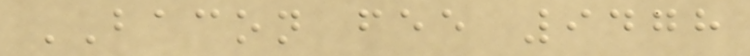BACON fee 9478
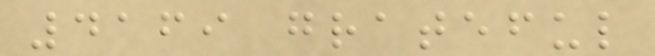4169 grateful
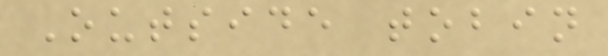Outside tobin
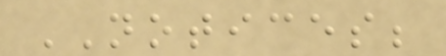NOTICES;
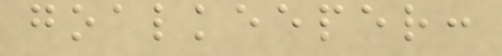goalkeeper:
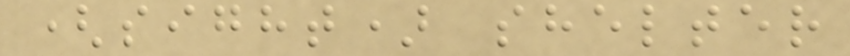(sight) shelter
